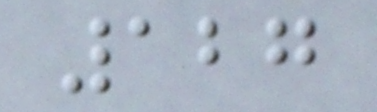127
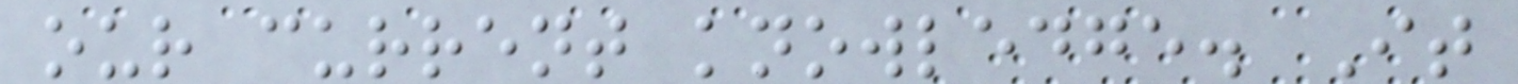our current knowledge. It
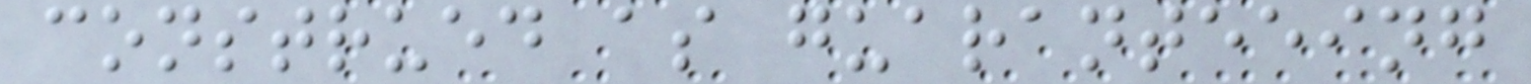construed as guaranteeing
